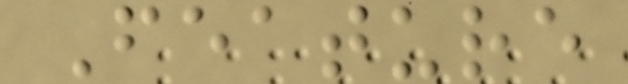Feature
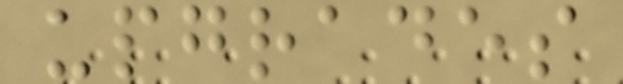upgrades
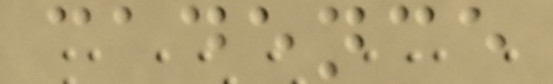cadence
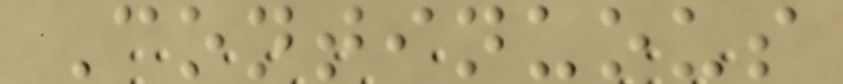Continuous
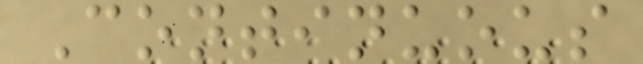Continuous
